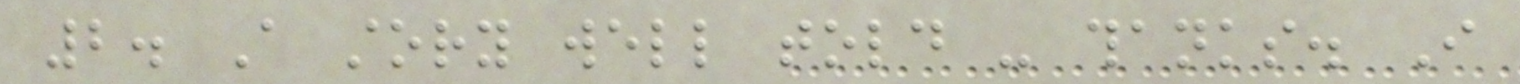2. A story well told - thanks. I
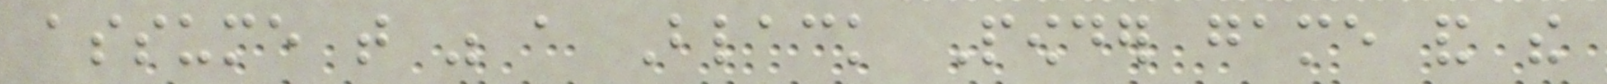assume that was a Black Powder game and the
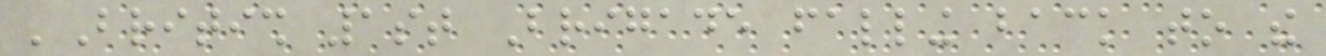'British 1st Brigade falling back to the
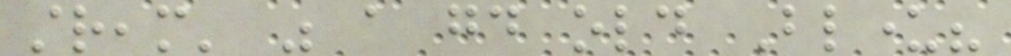stream' was a good old Blunder?
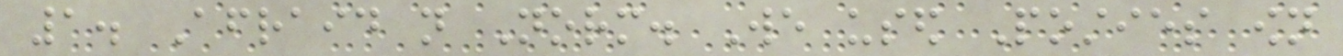1. Afraid not Norm. We used Posties own
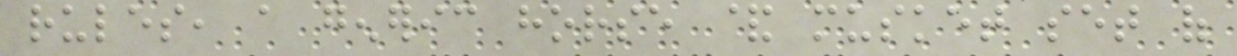rules, a generic horse & musket set of
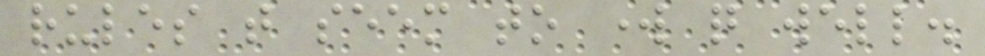rules that seem to work quite well.
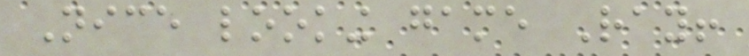Nice looking game Ray!
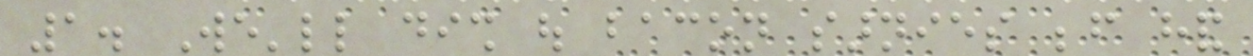1. We'll dish out bacon sarnies before hand
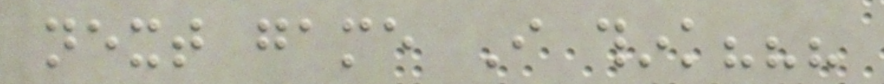next game I think???
